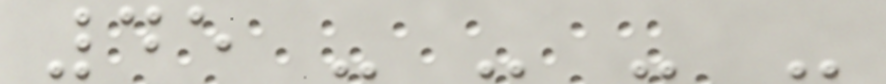45 - - - -
